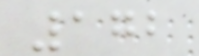172
